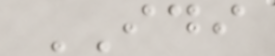IDI
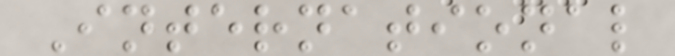International
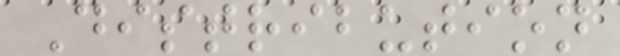Distribution
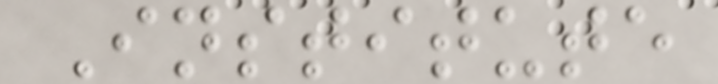Institute
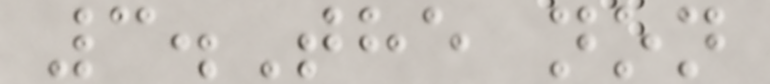3.The non
